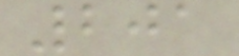201
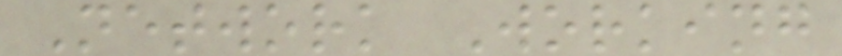Network Working
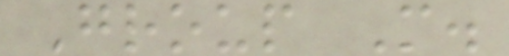Group M.
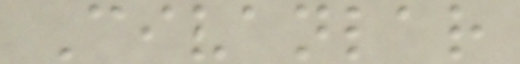Civanlar
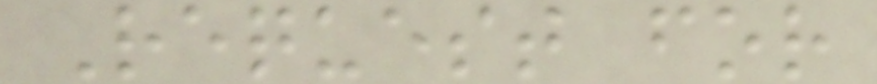Request for
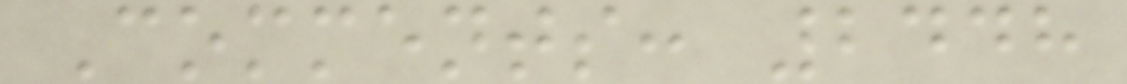Comments: 2448
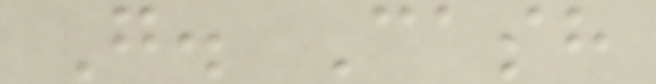G. Cash
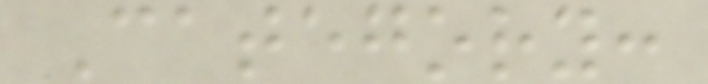Category:
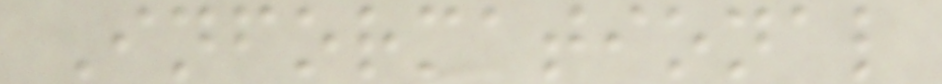Informational
